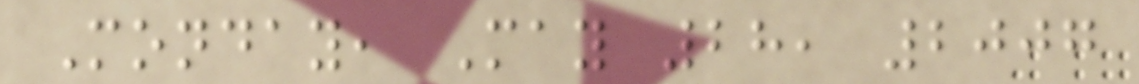Monday, May 28, 2007
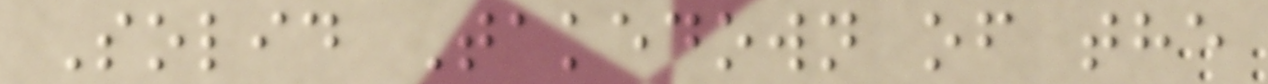Solid Takedown of the
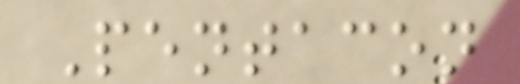Pentacon
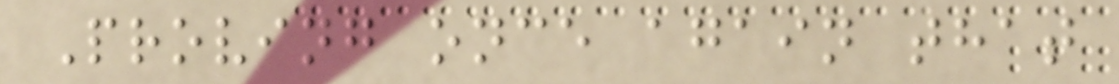Proving once again that
